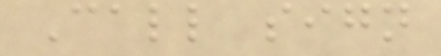Call sign
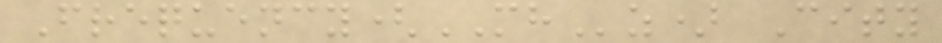Frequency(MHz) City
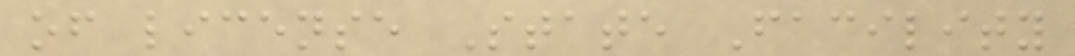of license State Facility
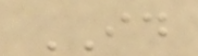ID
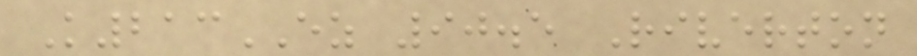K213EZ 90.5 Riverton
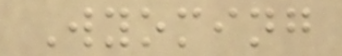Wyoming
